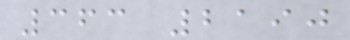363 2190
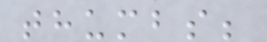thumbs;
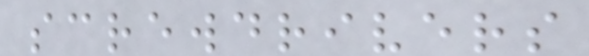screwdrivers
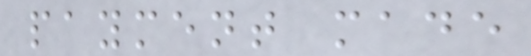payment made
